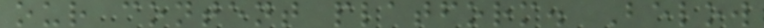our content platform. Below
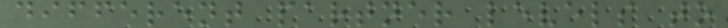different partner levels to
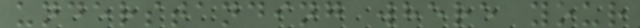understanding where your
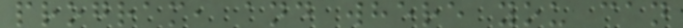program, and where you can
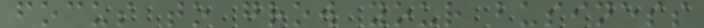focus to grow your business
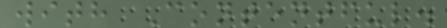with Contentful.
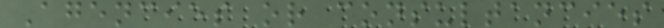Agencies or consultancies
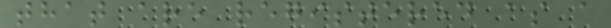that are registered as a
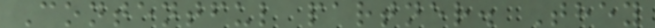Contentful partner. They
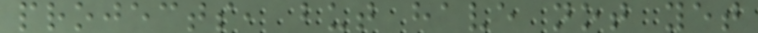projects, but have not yet
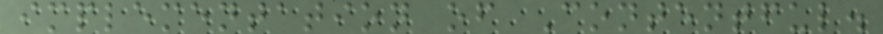implementation of Contentful.
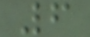6
